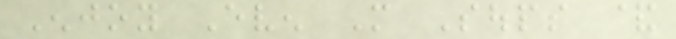Enjoy Even More Soups &
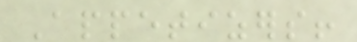Appetizers!
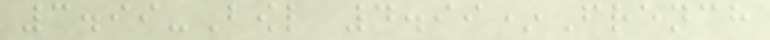3.99-Bowl 4.99*French
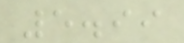5.99
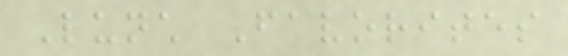Lunch Favorites
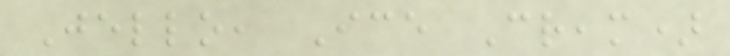Jello, Ice Cream)
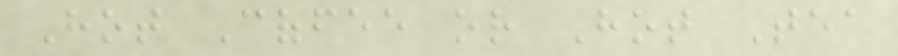Hot Coffee or Hot Tea
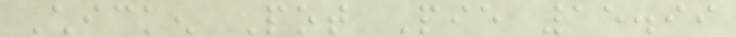Chicken Pot Pie 15.99
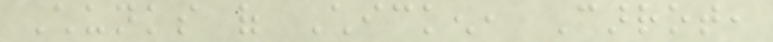Chunks of Chicken, Carrot,
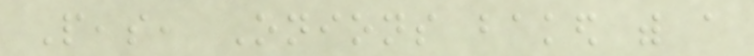Peas, Onions baked with a
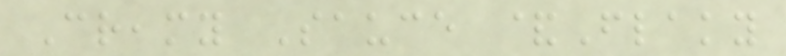Creamy Sauce &Flaky
